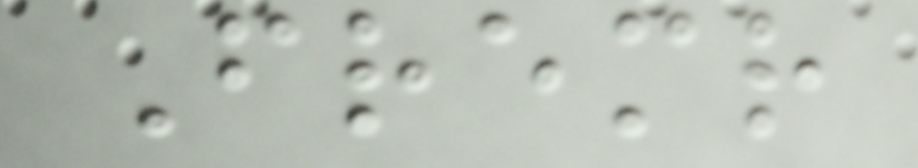Fremr
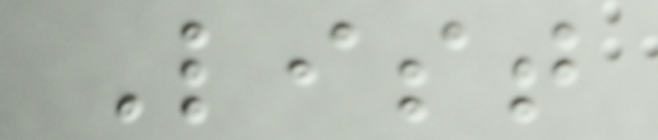List
